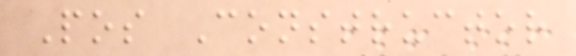Pos Constructor
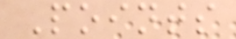Points
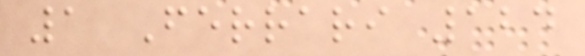1 Ferrari 124
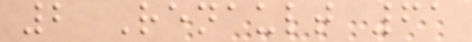2 Renault 61
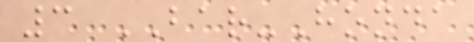3 BAR-Honda
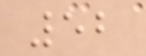52
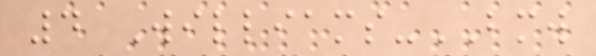4 Williams-BMW
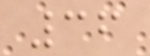36
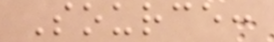Source:
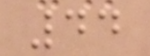44
